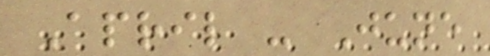April - June
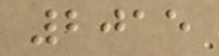2015
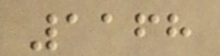1168
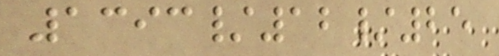1393/12/25
